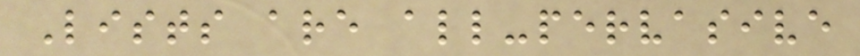Lists are all-pervasive
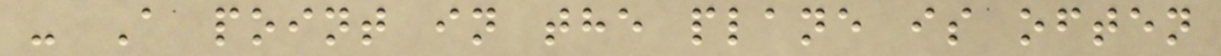- A point in the plane is often
